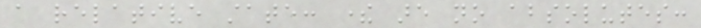a relative state: there are no absolutes:
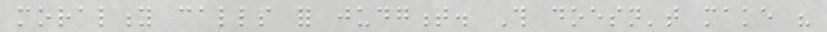morality calls for judgment. This doesn't make his
